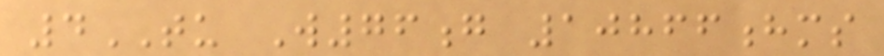4TU W76g 10866hms
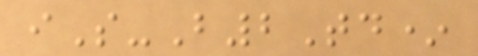iS-B2Td*
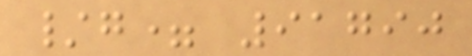/g= 91790
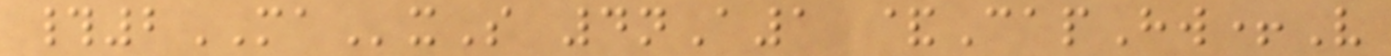#2MAxS 4nA1 &CapHw+V
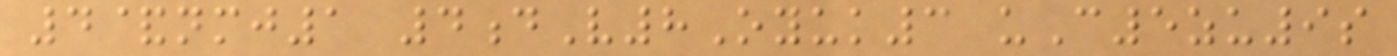4&nmj1 4dV8Oyuk3 uC5zu9s
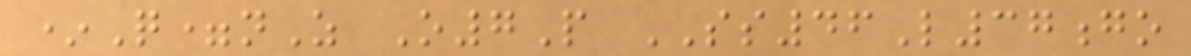*Q=nZ O7P SS46L37go
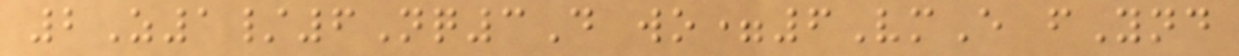2Z1/6Nq3D wo=6VmE fYnd
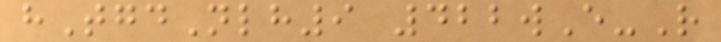hTgdNlh9 422wE-R
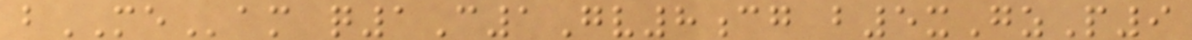bMEam q1C1Gv8cg b5xGzP9
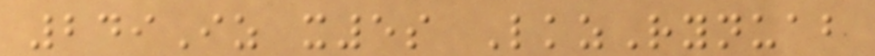249Iz x5s LkzRynuab
